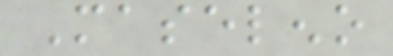Maseleno
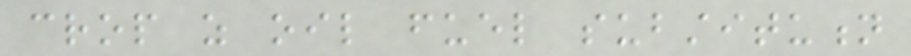crop as oil fuel substitution
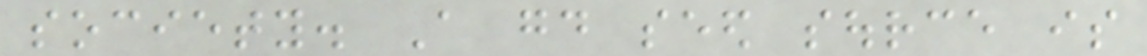society. A good seed source is
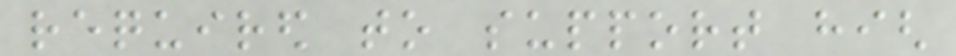required to support high
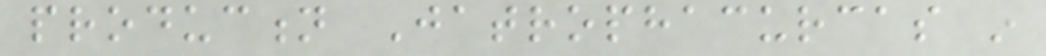production Jatrophacurcas in
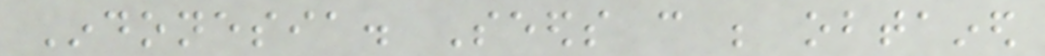Indonesia. Seeds can be obtained
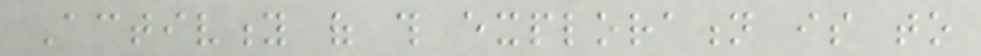Activity of this exploration is to
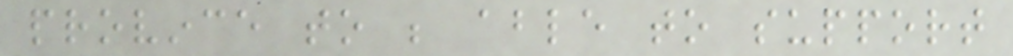province to be able to support
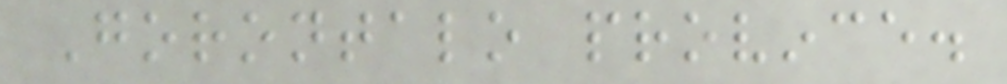Gorontalo province.
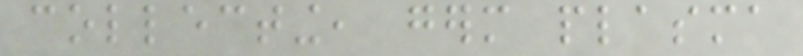collecting, germ plasma
